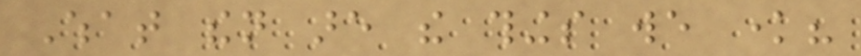What then are the things we know?
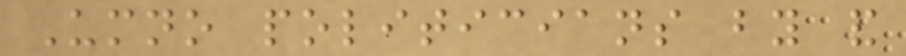Umno politicians by and
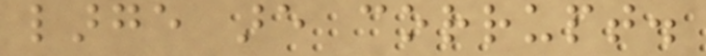large are corrupt.
